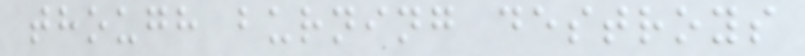though burning destroys
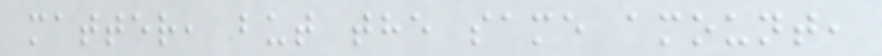matter, but the same amount,
